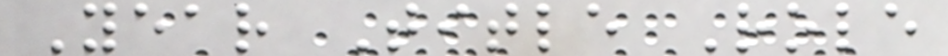Year Title Role
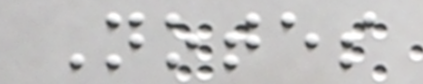Notes
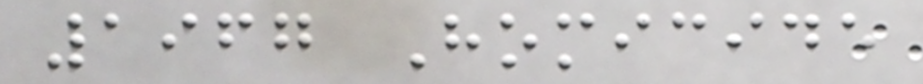1967 Homicide
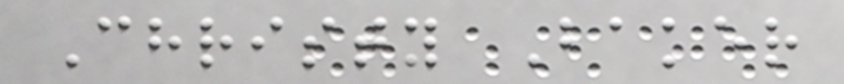Christy Baker
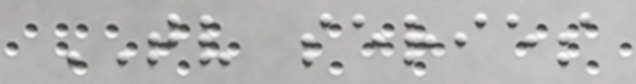TV series
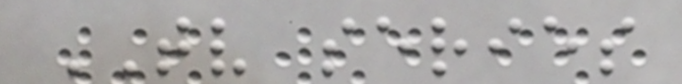TV series
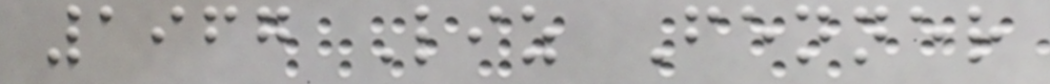1967 Liz Fenner
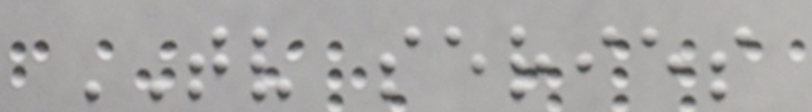TV series
